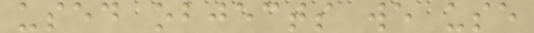used objects we use
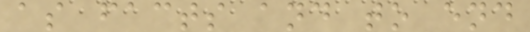as facts and to end
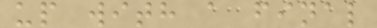up with a final
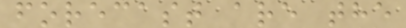forecast are the
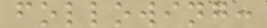following:
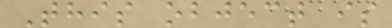This object is
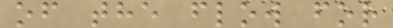of the flow for
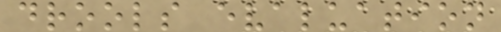drools evaluation
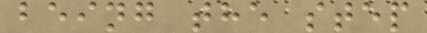being the step
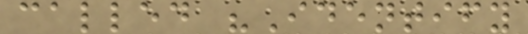called "Identify
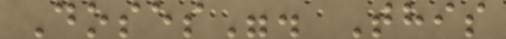Doses". This
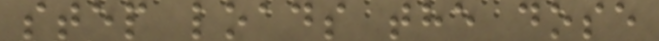step loads the dose
